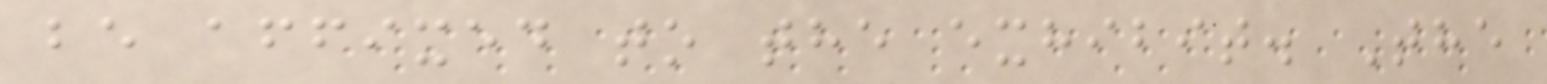be affixed to the exhibit. The
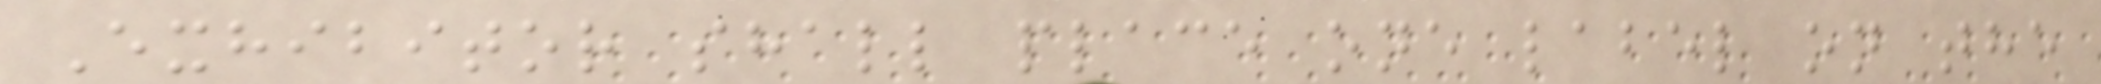Exhibitor shall place one label on the
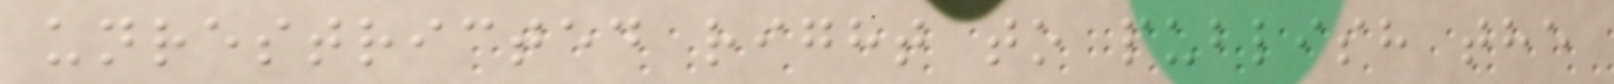unrestricted right to publish the
